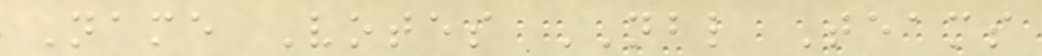Name Votes NBL Teams
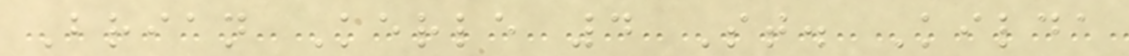Brian Kerle 4 St. Kilda
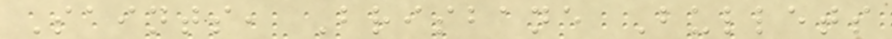Saints, Brisbane Bullets
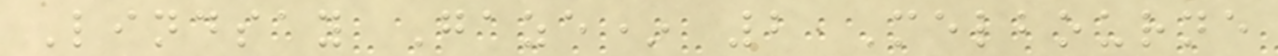Lindsay Gaze* 2 Melbourne
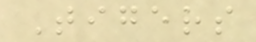Tigers
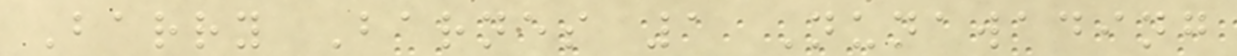Barry Barnes 1 Nunawading
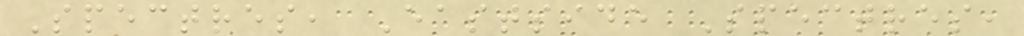Spectres, Eastside Spectres,
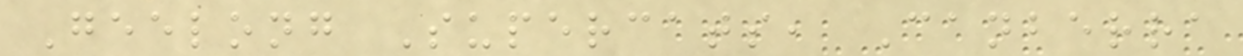Geelong Supercats, Canberra
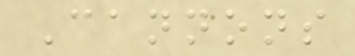Cannons
